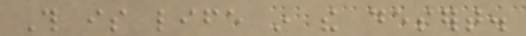This is life in the desert.
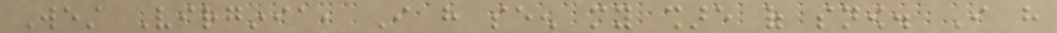West Virginia, I have seen my share of snow. I have
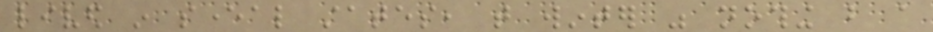lived in several states, that winter was nothing but a
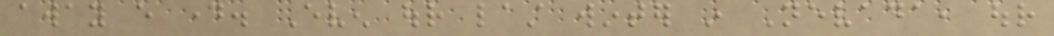away every day. Even our last winter in Nevada, our
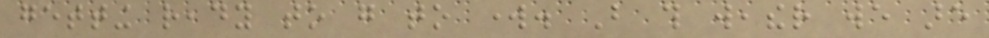getting ready to go to work. But this weather we are
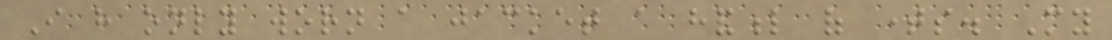I have only worn a jacket a handful of times. My
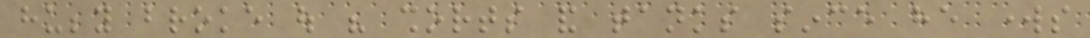hubby broke out his shorts and tanks since he works
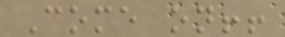Come on!!
